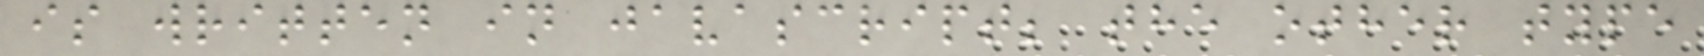is written in javascript; the other type
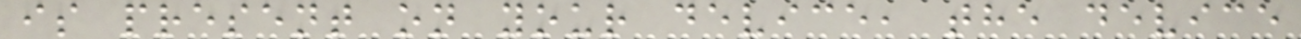is present on your device, the device
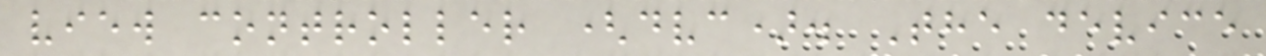view controller (dvc). The device
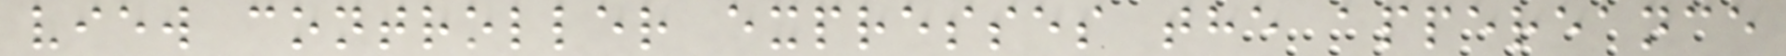view controller expresses the appereance
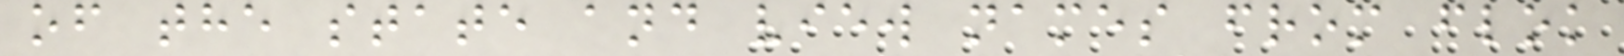of the state and view names from flok
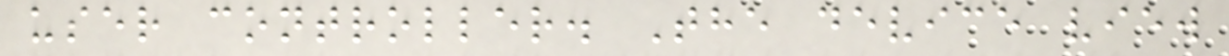user controller. The device view
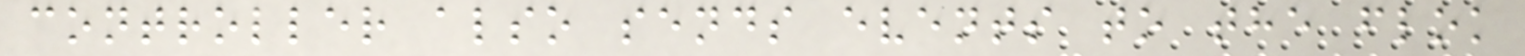controller also sends events to the flok
